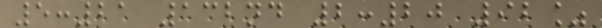5:21 132nd 2:20 92%
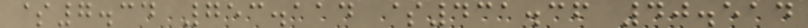$7.34 753.114 $431.36 40.514
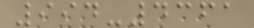994-4361
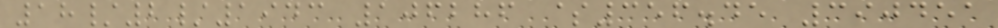18/2/1943 106286 $356.45 390451
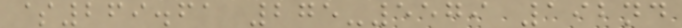$269.61 275-5579 192nd
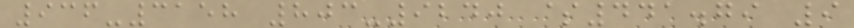936-3158 803-9240 $441.79 9
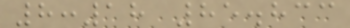8:18 85.833
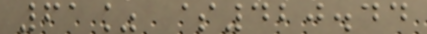61% $420.44
